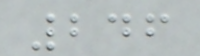246
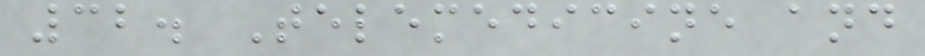32. Telemedicine and
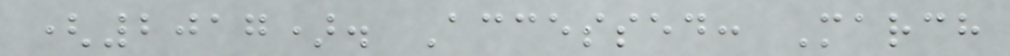(2017). Accessed: March
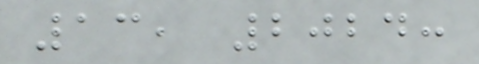13, 2024:
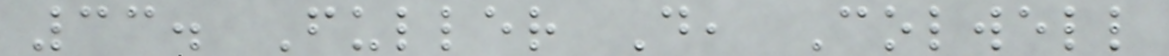33. Fuller D, Colwell
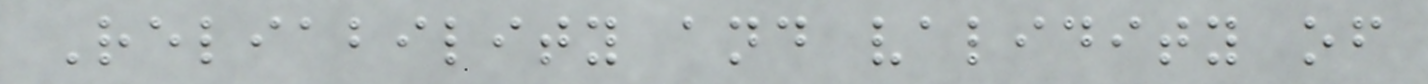Reliability and validity of
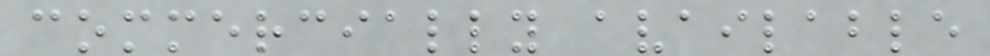commercially available
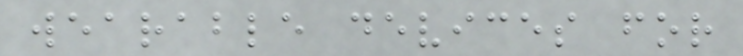wearable devices for
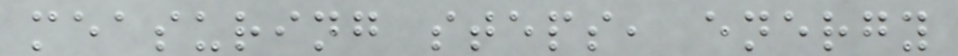measuring steps, energy
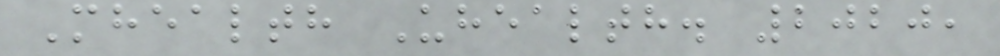Mhealth Uhealth. 2020,
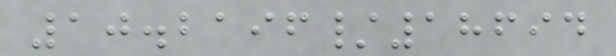10.2196/18694
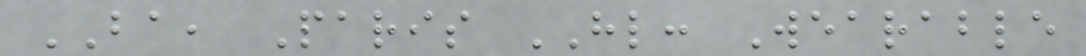BA, Paris HL: Wearable
